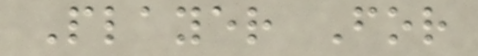Player For
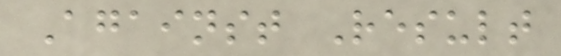Against Result
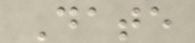Date
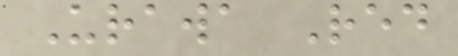Urawa Red
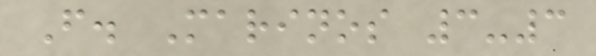F. Marinos 3-3
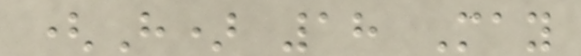(H) 18 May
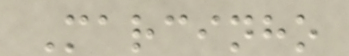Marcinho
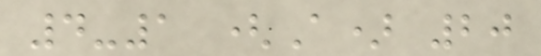4-1 (A) 20
